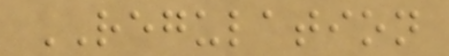REGULATION
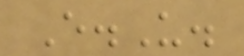E.U.
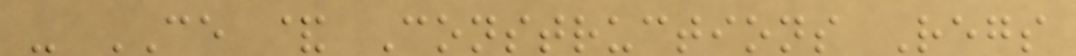- CE & Constructions Regs
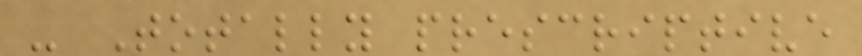- Totally prescriptive
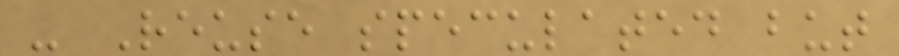- Reuse speculated but
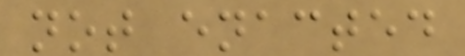not enacted
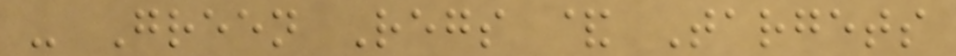- Green Regs & Targets
